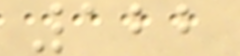122
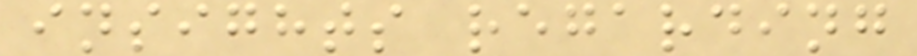insights regarding
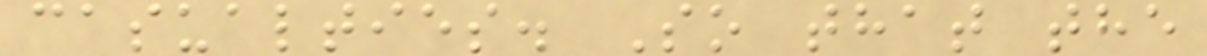casualties. So that the
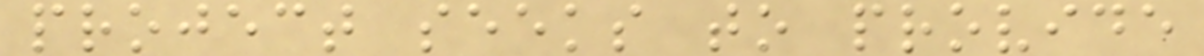project seeks to provide
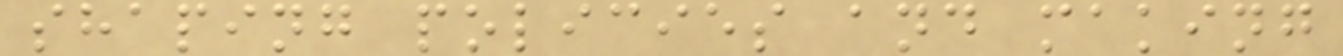shaping policies and making
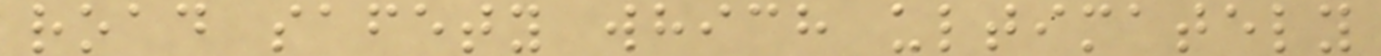road safety which ultimately
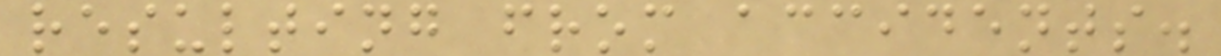resulting from accidents.
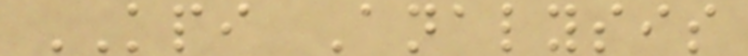KPI Analysis
